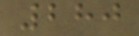280
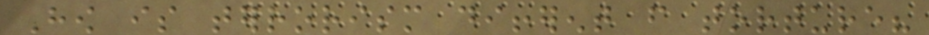How is terrorism different from torture?
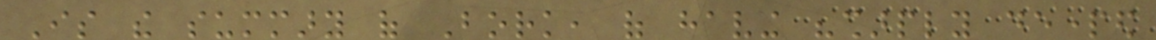Is the summary of Bork, of having "sharply departed
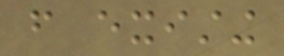from existing
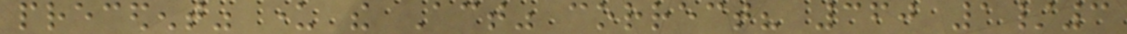precedent" under the Act" correct? 360 1/3
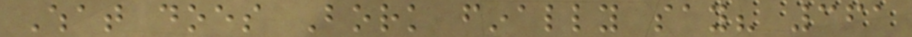What does Bork finally say? 361
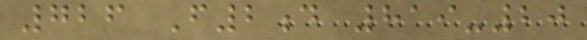726 F2d 819-20
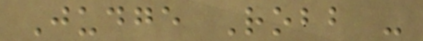Judge Robb -
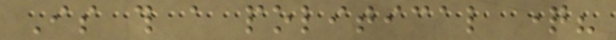Is this a political question?
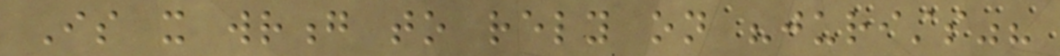Is it wrong to rely on "jurists"?
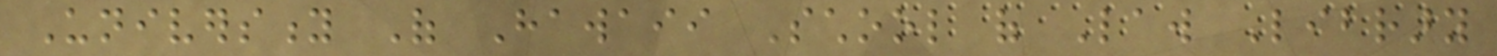University Of Hawaii School of Law Library
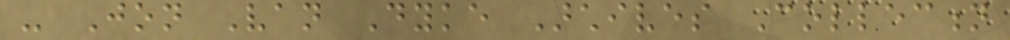- Jon Van Dyke Archives Collection
